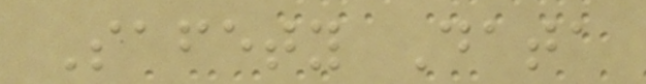Safety Data
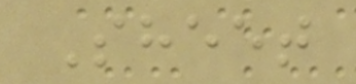Sheet
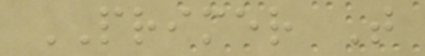PRIMER T
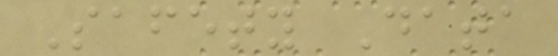Safety Data
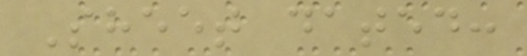Sheet dated:
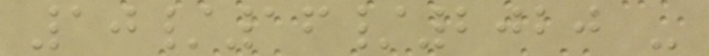10/16/2020 -
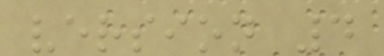version 4
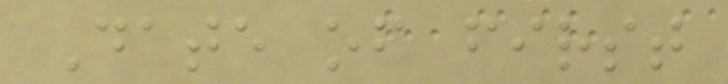Date of first
